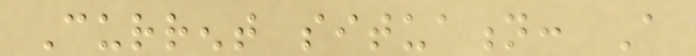Current situation: A
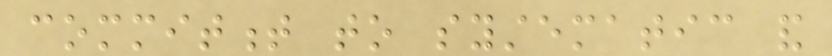commitment to systematic and
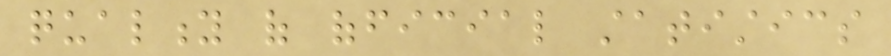quality of official statistics
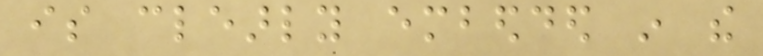is clearly embedded in the
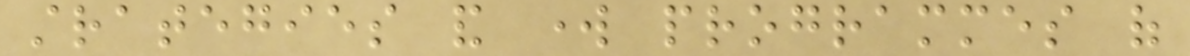strategies and work programmes of
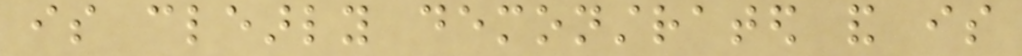is clearly demonstrated and is
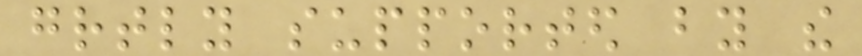greatly supported by the
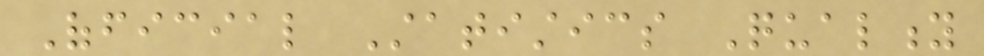Official Statistics Quality
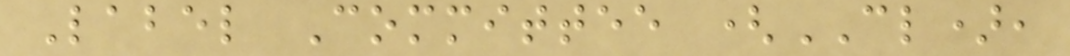Label Committee (CL),
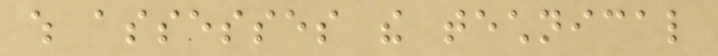which assesses the technical
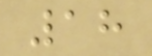18
